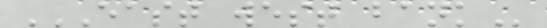EAST WEST BANK
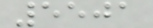5501
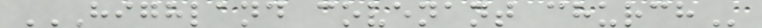HIGHLAND COVENANT CHURCH
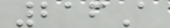216A
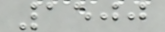1500
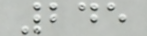245
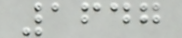1647
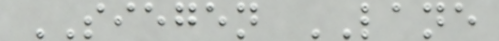SIEGEN LANE
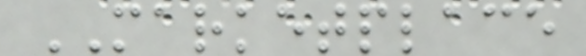MARKETPLACE
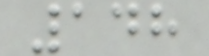148
